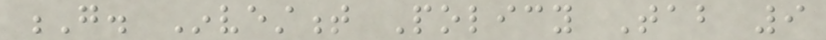G. Investment Policy Tab 9
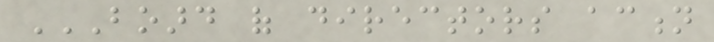BOARD OF DIRECTORS ACTION
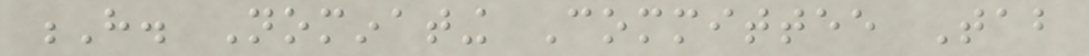H. Nominating Committee Tab
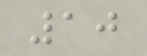10
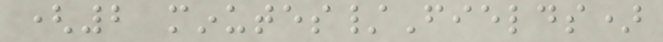(2 minutes/Fields)
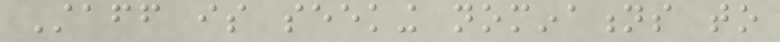Staff is seeking nominations to
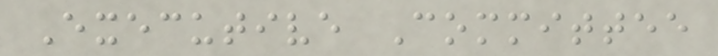Executive Committee
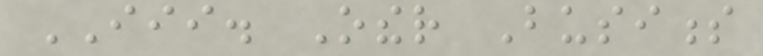III. Other Business
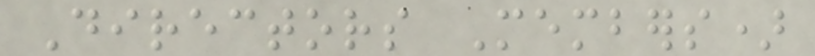Directors Members)
